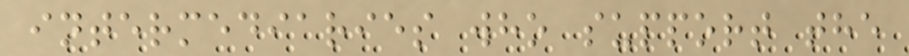intermediaries who support the
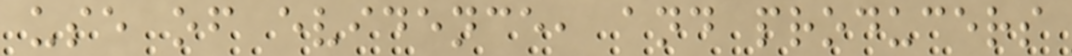use of evidence, and producers
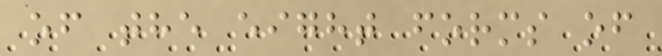of the eight forms of
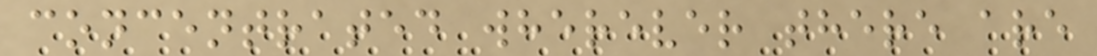concentrated wherever there are
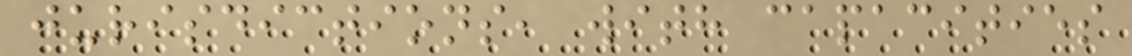jurisdictions, with capacities
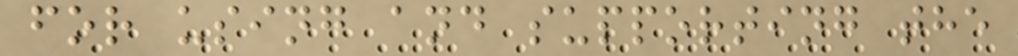for using and supporting the
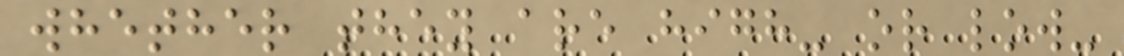whether they are high- or low-
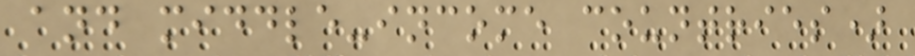and middle-income countries)
